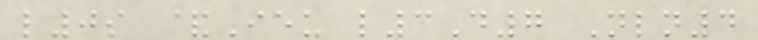l0s &Ieu l3D7 Nln4
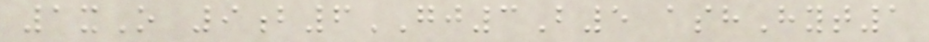1xO 9b6GJ3B5 ashHyt1
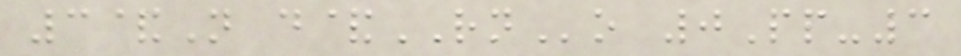3&N d&RNo 0Pp-3
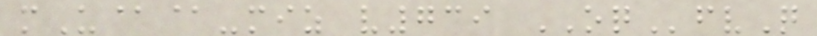mU@@-miz v739 OQfvQ
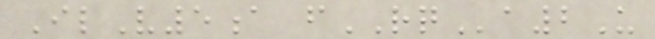IlV5a fRQa2U
